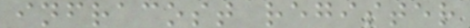infracost register
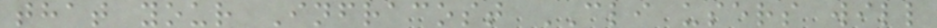that your Infracost CLI users will
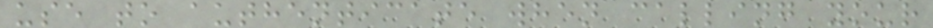use to authenticate when calling your
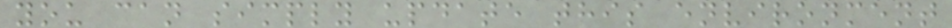you can simply update this environment
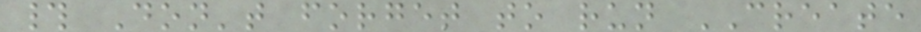# Don't forget to run CREATE
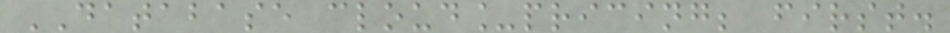DATABASE cloud_pricing; first.
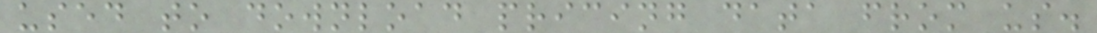used to download pricing data from us.
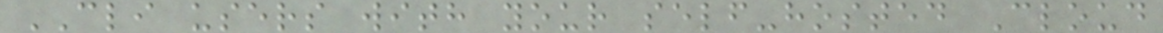CLI users with your self-hosted Cloud
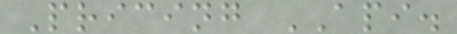Pricing API.
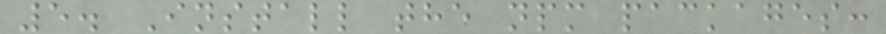5. Install the npm packages:
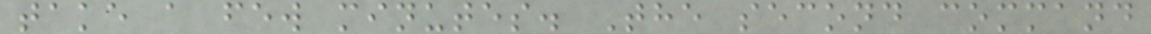take a few minutes. The second command
